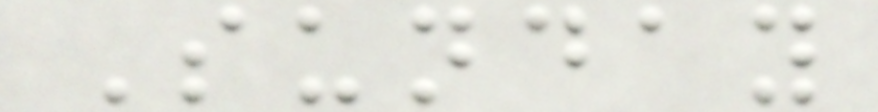Sunday
